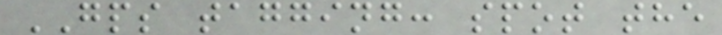GPS tagging: spot the
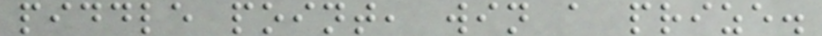piddle point, win a prize.
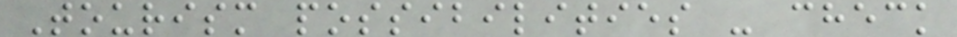Tourism possibilities - check
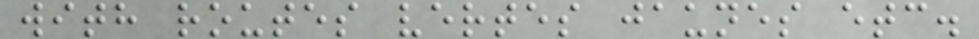with routes vertes jaunes etc.
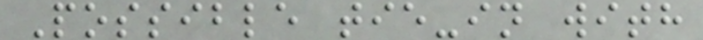Possible tie-in with
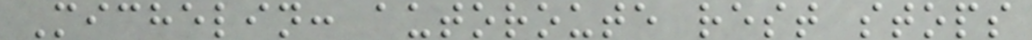Michelin: autoroute rest stops
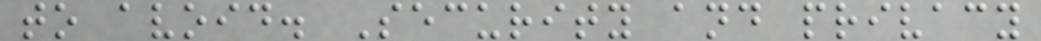to avoid. Security and privacy
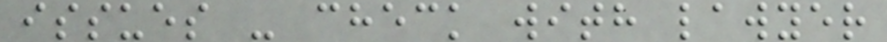issues - check with lawyer
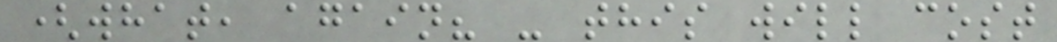(what, again? - this will cost
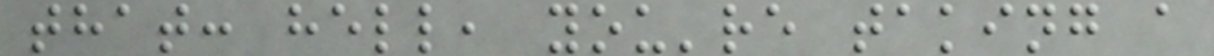that: hell, you're taking a
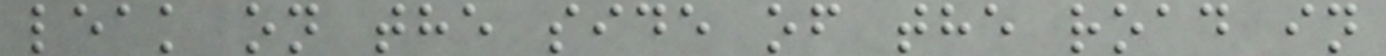leak on the side of the road in
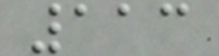113
